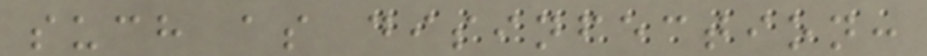such as disinfection:
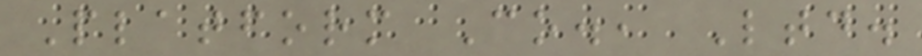Platform Co., Ltd.
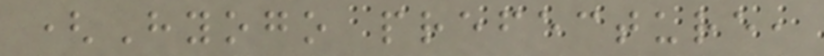(Hyogo prefecture,
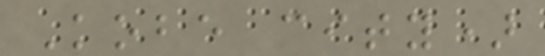Kobe city)
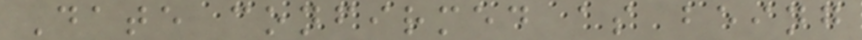Date confirmed as being
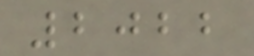2022
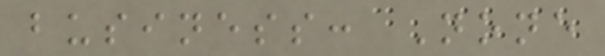business: None
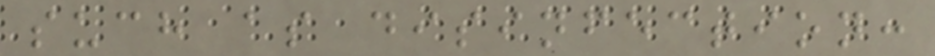such as disinfection:
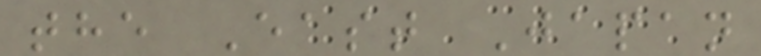the East Japan
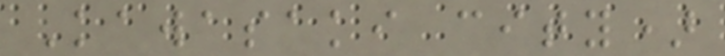Kawasaki city)
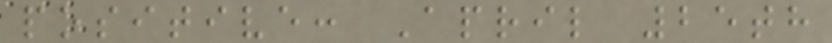positive: April 25th
